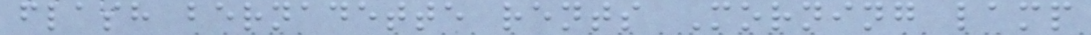flash bernadette rents Morning lamp
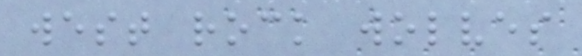west rock wolves
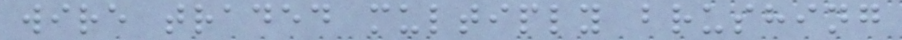wire traded multiply brushing
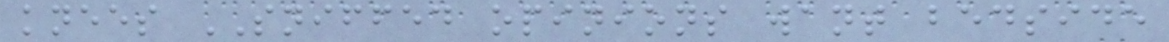knees SNIFFED opinions want bedside
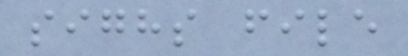sighs file
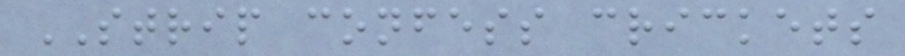STRIP confess crickets
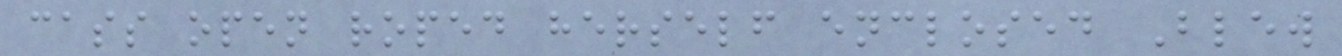cass open roped herself enclosed Blew
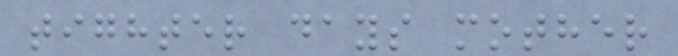tighter days mother
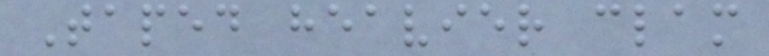Taped heavier clam
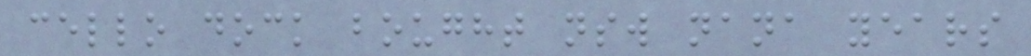cello dock bought nsw nana years
